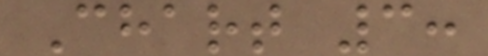Chart 3:
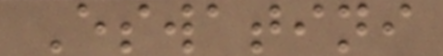Eswatini
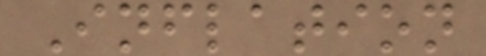Inflation
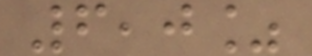6,0%
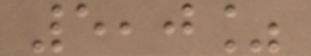5,0%
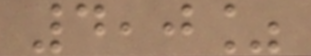4,0%
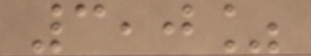3,0%
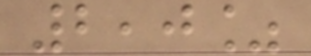2,0%
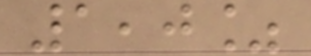1,0%
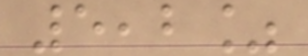5,2%
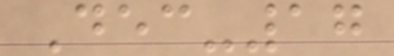Dec-17
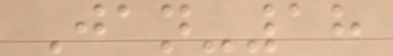Jan-18
